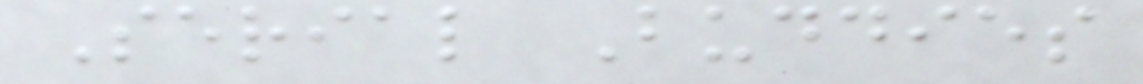Serial Buddies
